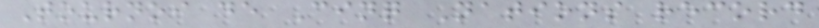Tournoi de Cinq Nations record
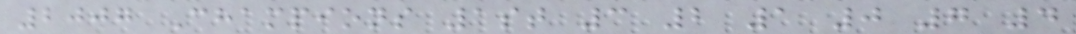2007 Champions 1st 3 2 1 0 7 4
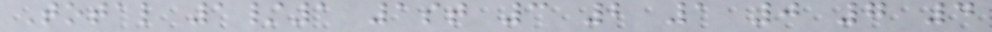Total 1/1 1st 3 2 1 0 7 4
